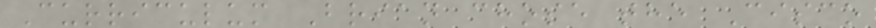Curriculum Brian chose the Cisco
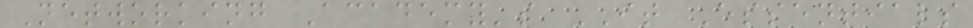Networking Academy's IT Essentials
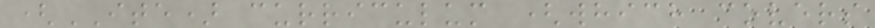(ITE) curriculum (which covers
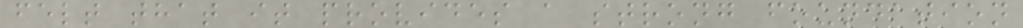felt that it provides a strong foundation
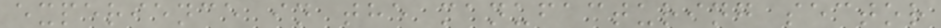experience in the manufacturing sector
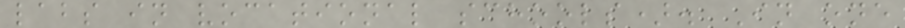labs in vocational schools). In one
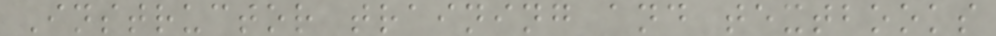Instructor training and textbooks
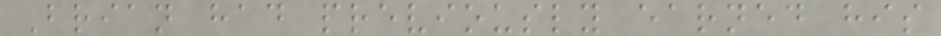Brian had previously earned his
